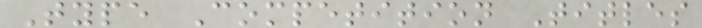Type Competition Titles
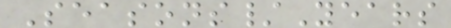Seasons/Years
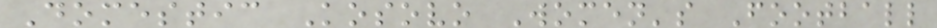Domestic Kosovo Women's Football
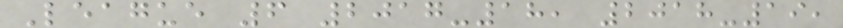League 6 2017-18, 2018-19,
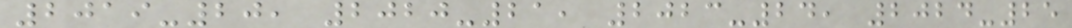2019-20, 2020-21, 2023-24, 2024-25
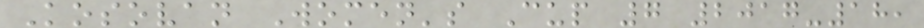Kosovan Women's Cup 7 2017-18,
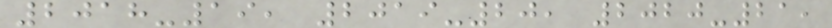2018-19, 2019-20, 2020-21,
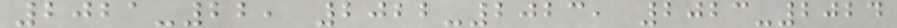2021-22, 2022-2023, 2023-2024
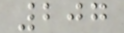207
